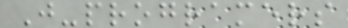J-programers
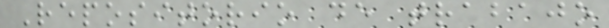Repositorio de trabajo
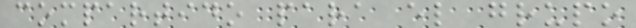compartido para el grupo
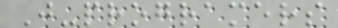J-programers
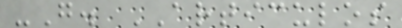-G. ARTICULOS
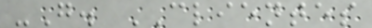-G. CLIENTES
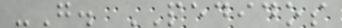-G. PEDIDOS
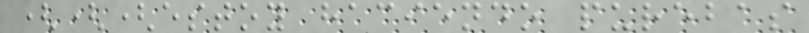(((estoy haciendo purebas
